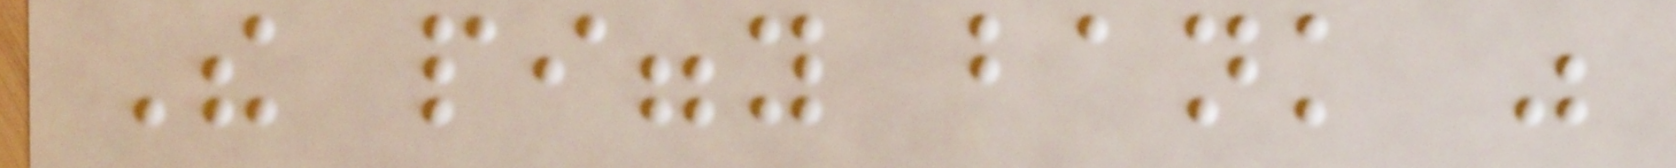The piggy bank was
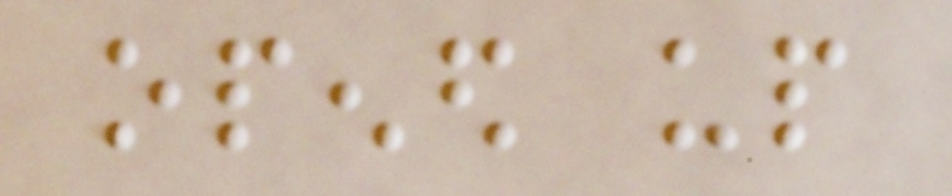opened up
